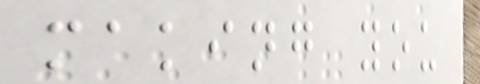making you
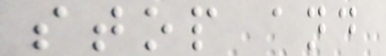stop and
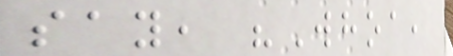say, "Whoa,
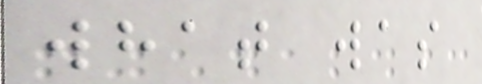what was
